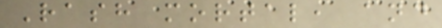Rash mortal, and
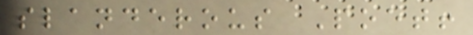slanderous Poet!
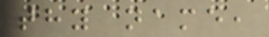thy name,
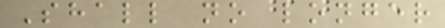Shall no longer
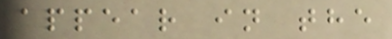appear in the
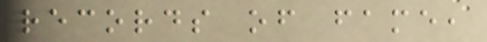records of fame,
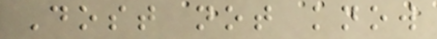Dost not know
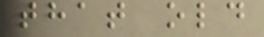that old
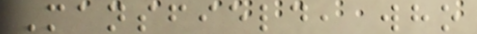Mansfield, who
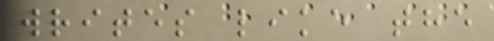writes like the
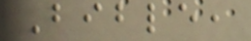Bible,
